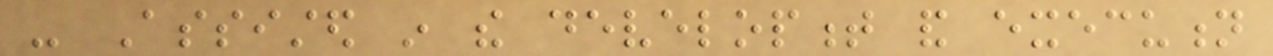- Assisted in the development and execution
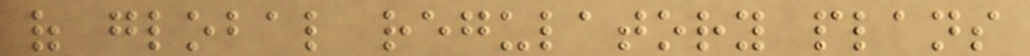of global regulatory plans
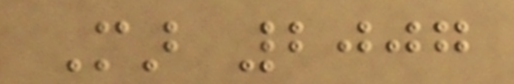Mar 2007
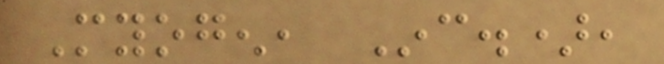Myogen, Inc.),
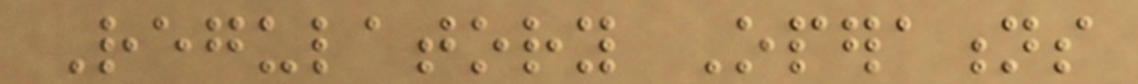Regulatory Operations
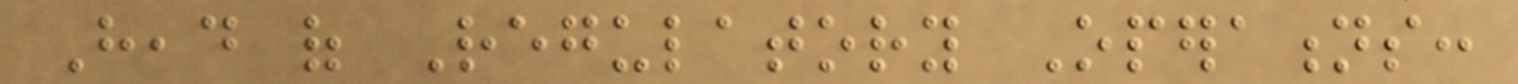Head of Regulatory Operations:
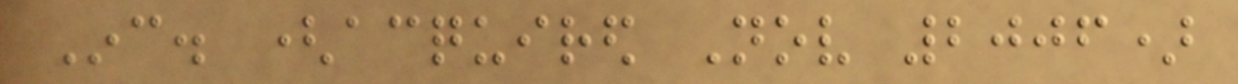Inc. (acquired Nov 2006)
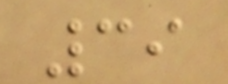39
